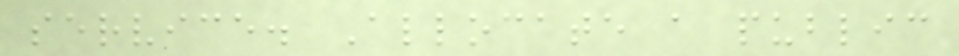service. Allocate a public
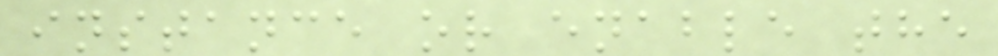instance or enable the
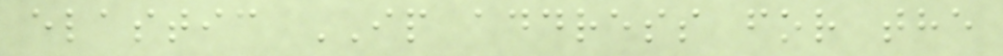elastic IP address for the
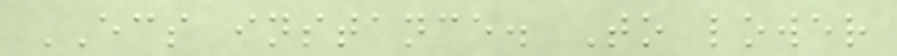ECS instance. To lower
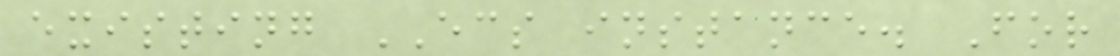existing ECS instance. For
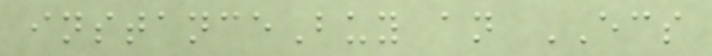instanceBuy an ECS
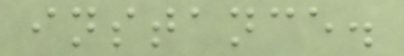instance.
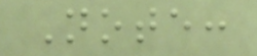Note:
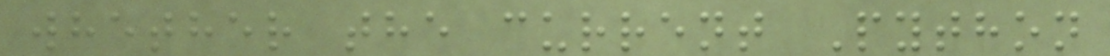whether the current Python
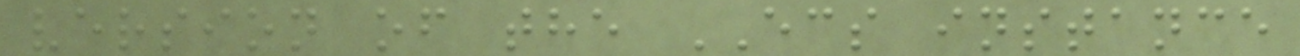version of the ECS instance
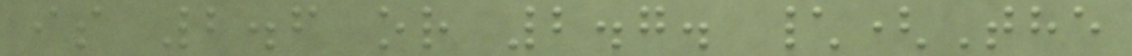is 2.6 or 2.7. \(The
